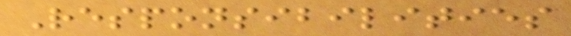Responsibilities
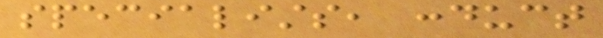specialists, conduct
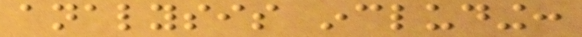analysis including:
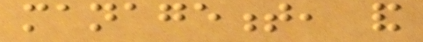management, and
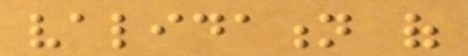validation of
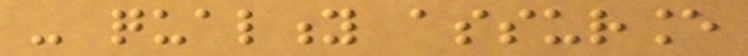- quality assurance
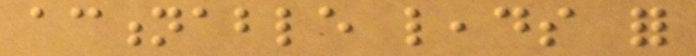actionable leads for
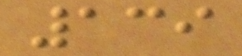139
